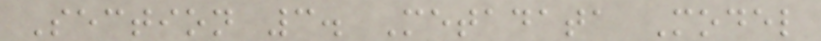Section 3. Metadata Model
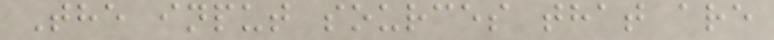The input sources that are
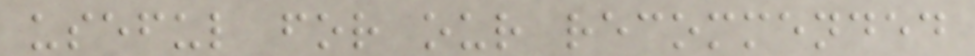useful for our recommended
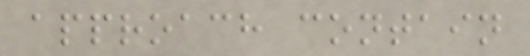approach contain
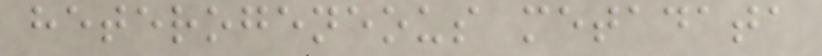heterogeneous metadata
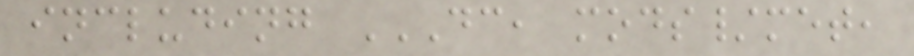including DC, MODS/MET,
